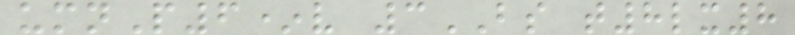umnP6*v 3BS t8lx8
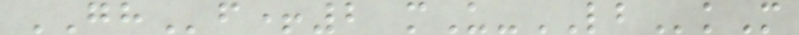GHf+2 mU-LBkM
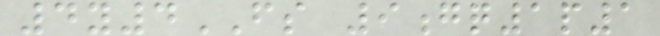4y4FS 9gq1p1
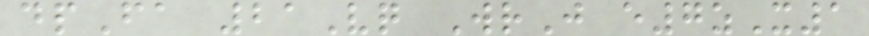dpFa 21Vq WrJ e7zX1
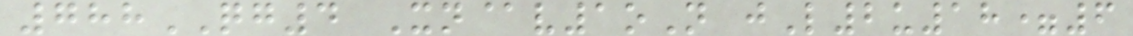788QG4 Xn@v1oN jL2u18=6
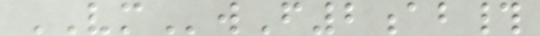VMwF2ab#
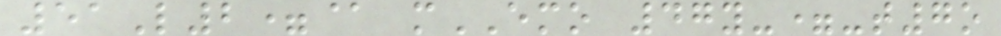51L2=@ mEMO 47y-=-t7o
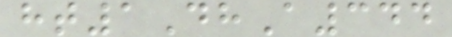ht1DhA344
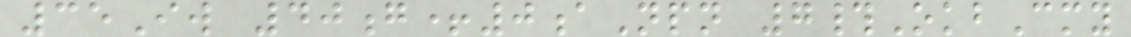35Iw 40g+0aNpn 7#OkbCmy
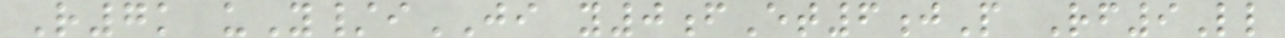R7k uY/iJI y0fEt6jP Rf9Ll
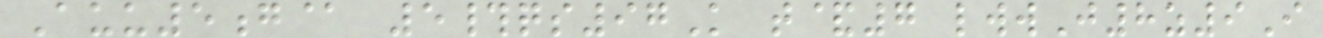Auu5g@ 5#qs97K t&7 lwwJ8z9I
